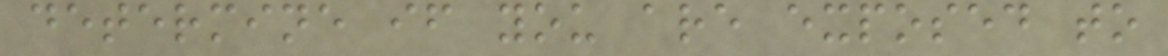determine if you are exposed to
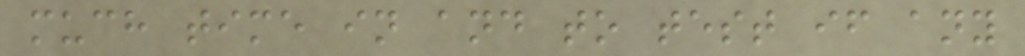much time in and to test if any
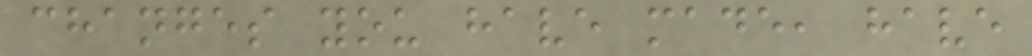changes you have made, have
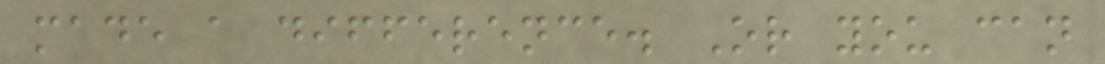made a difference. Or you can
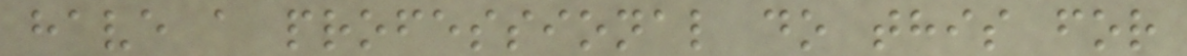have a professional do this for
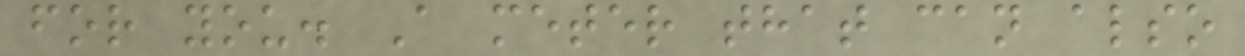for you. A meter that can also
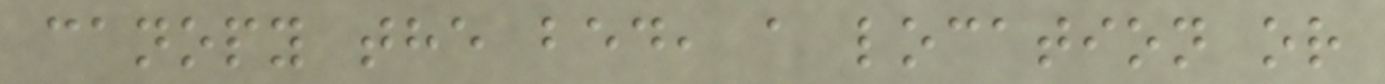canopy the bed, a location or
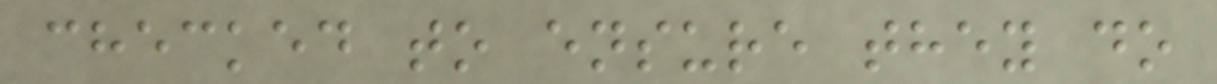checked to ensure they do
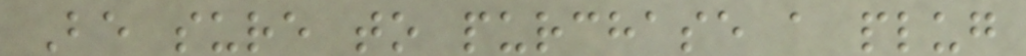Be sure to purchase a plug
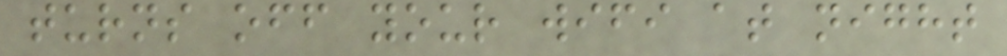turns off your wifi at night
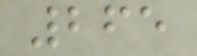265
